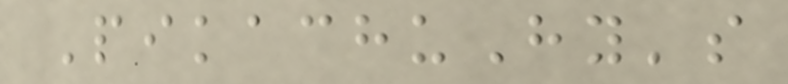PikachuHy's
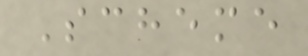Scheme
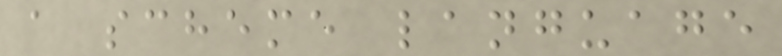a scheme language
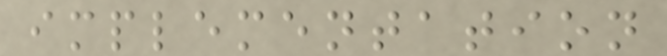implementation
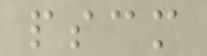pscm
